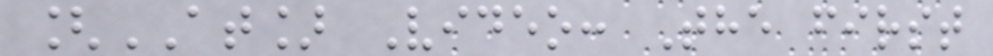[AT] Video: The first
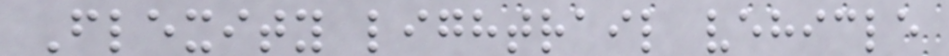Flexity lightrail vehicle
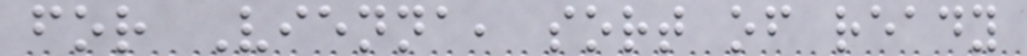for Vienna, sort of ready
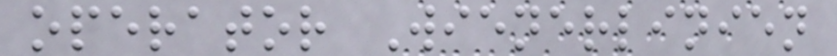operator Wienerlinien
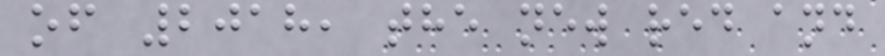of 2018, the new red and
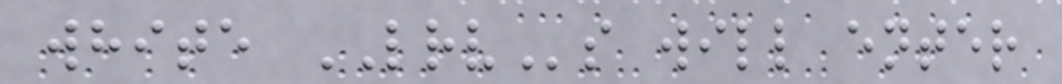white LRVs will enter
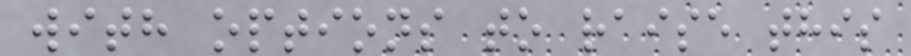with options to raise this
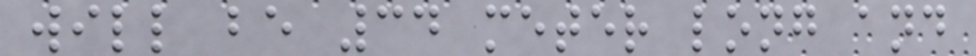will be 34 meter long and
